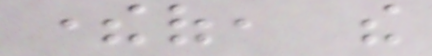thereof, the
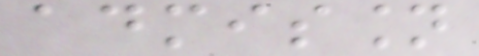admission
